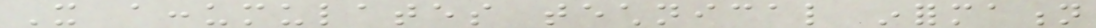It accumulates technical information
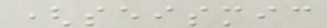(seismic
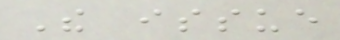The issue
